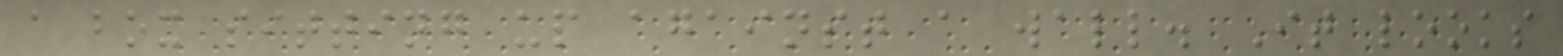a box sitting up against a wall. It looks
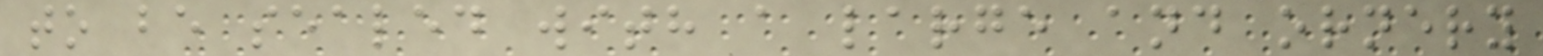to be sealed with a large and ornery
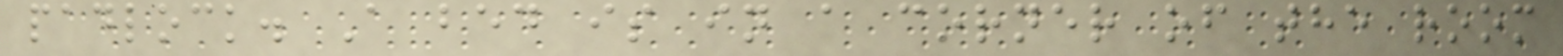padlock. A bed is in a corner of the room
